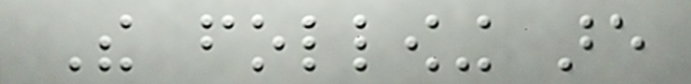The following are
